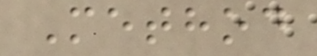Method
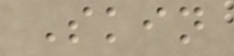Skin
